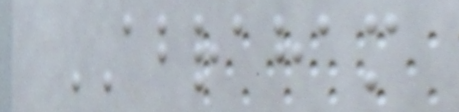ABRAHAM
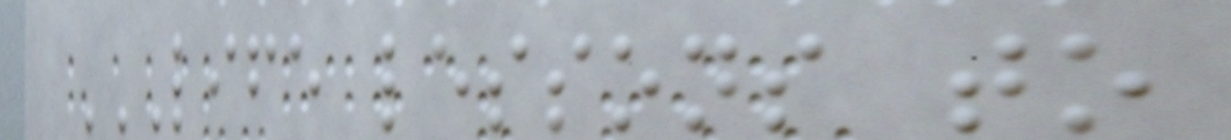LIFE LESSONS TO
